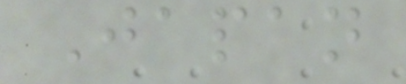Japan
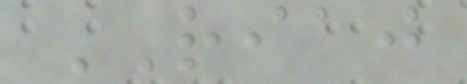RIAJ
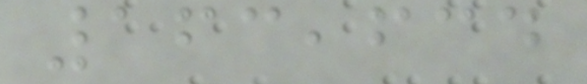163,634
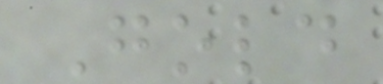Gold
